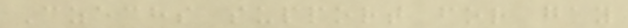Czechs support for gay
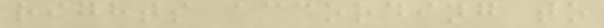rights according to
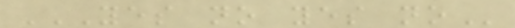YES NO YES NO
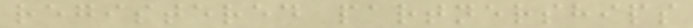registered partnerships
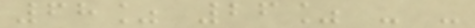68% 26% - -
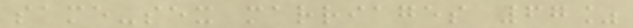same-sex marriages 67%
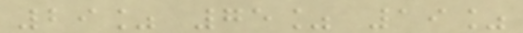29% 75% 19%
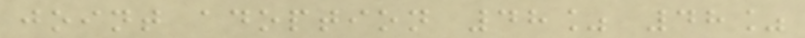joint adoption 48% 48%
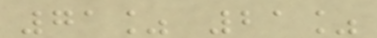71% 21%
